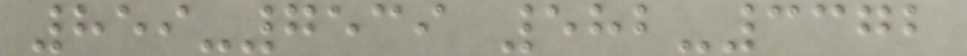859-7539 582-3372
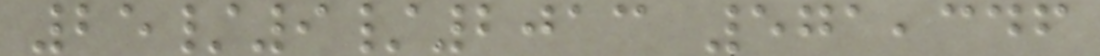25/9/2013 571,346
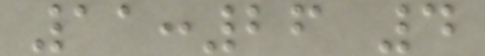11:26 4
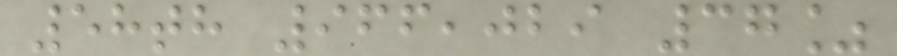58th 966,029 37%
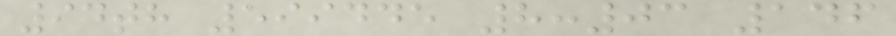94th 599445 8:03 146
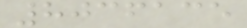8036135
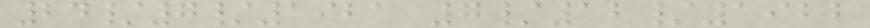24/7/1921 7/12/1922
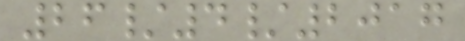26/4/2017
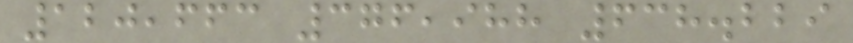120,663 376,988 638.229
